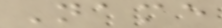Name
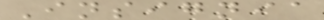Insignia
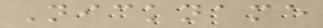Nickname
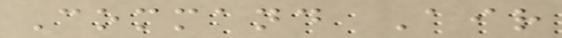Command Air
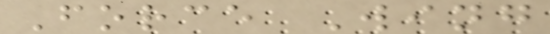Force Wing
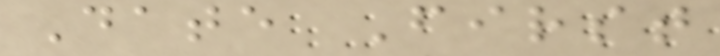Date First
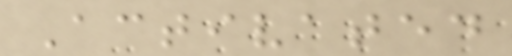Activated
